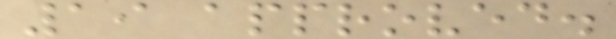19 approved.
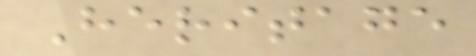Heritage
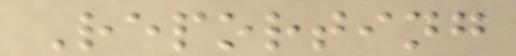Reporting
